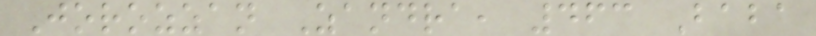Jorozzan Zandra, 463 Baba
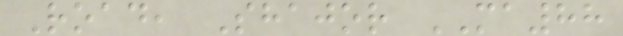Road, Shajor MA88
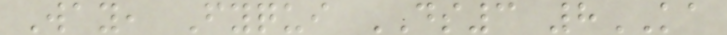Way, Fyqui DS3 8KA
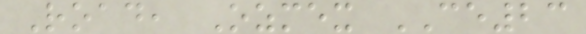Road, Ozmex CE23
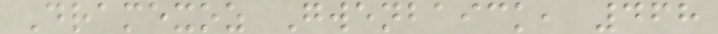Dramexoz Gwenbaick, 468
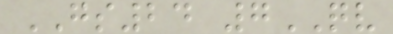GS24 7QV
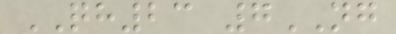QH23 7NG
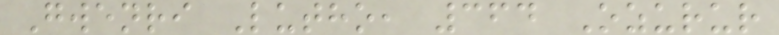Gwenri Lutho, 364 Ozurur
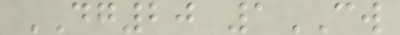DG20 1CW
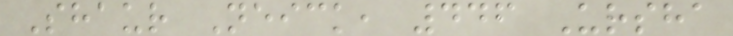Shaur Neick, 446 Ursha
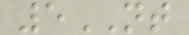5NT
